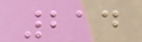214
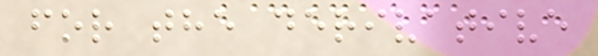for the derivative
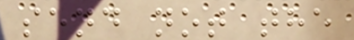send not the
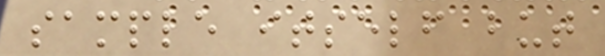sample itself but
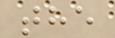the
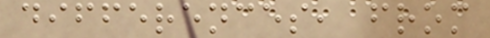differences, from
